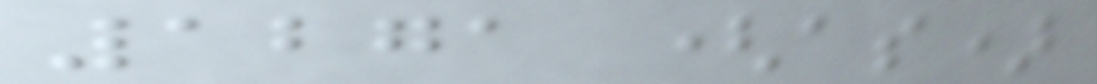1271 (as)
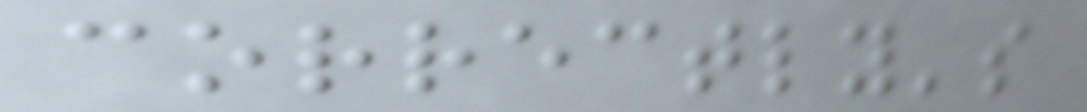correctly's
